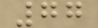77
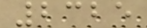2325
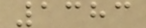1383
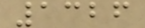1326
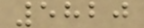5820
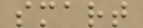smart
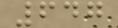647
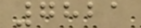7821
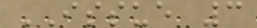ISSUE 3
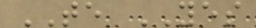TE YES
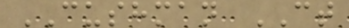CUSHMAN CT
